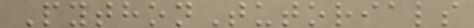PythonTutorials
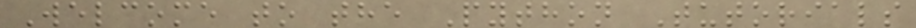Welcome to the Python Tutorials
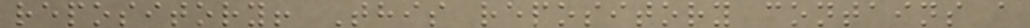repository! This repository contains a
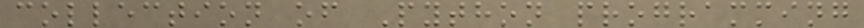collection of Python programming
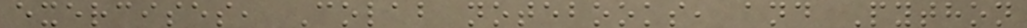exercises, Colab notebooks, and Python
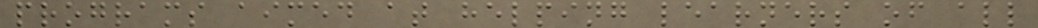programs aimed at helping learners of all
